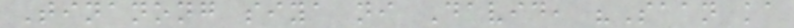Tinanong siya ni David, "Saan ka
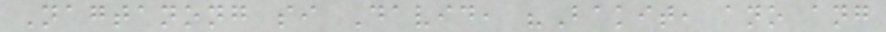Nagtanong si David, "Bakit, ano ang
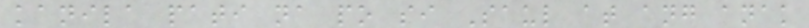kanila pati na po si Saul at ang anak
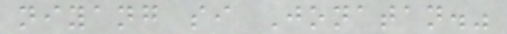niyang si Jonatan."
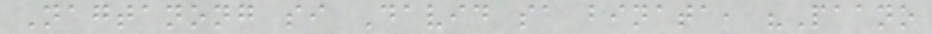Nagtanong si David sa binata, "Paano
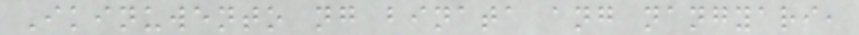Ikinuwento ng binata ang nangyari,
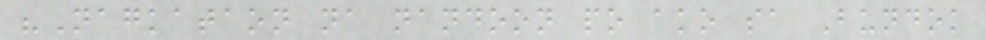"Nagkataon na nandoon po ako sa Bundok
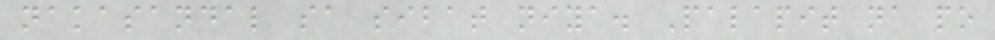nakasandal sa sibat niya. Palapit na po
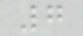7
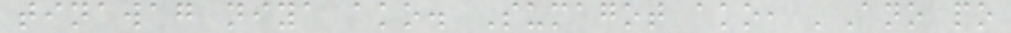tinawag niya ako. Sumagot ako, 'Ano po
